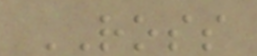ROSS
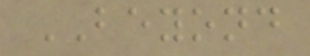BEYOND
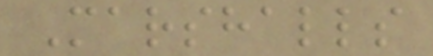Marshalls
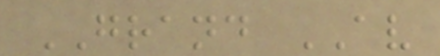GRAND AV
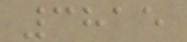3815
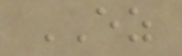EZ
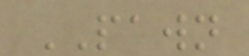PAWN
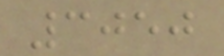3050
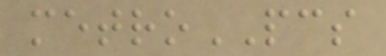metroPCS
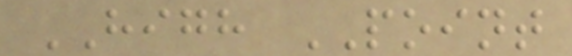HIGH POINT
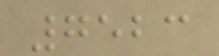7523
